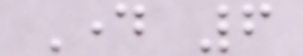Day 6
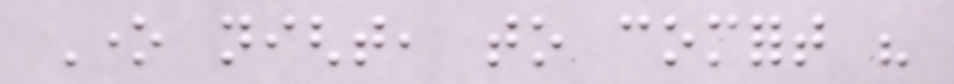One night, to comfort his
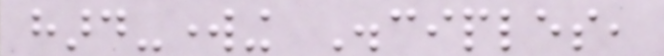hard-working Disciples,
